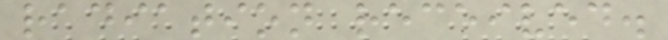radiation received.
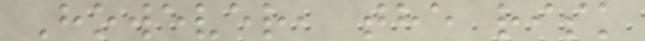However, the risk
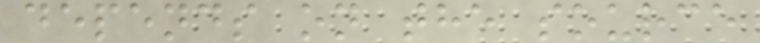depends on the source
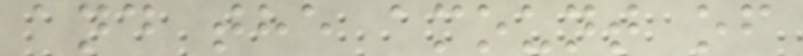and the amount of
